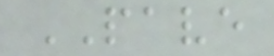PAVE
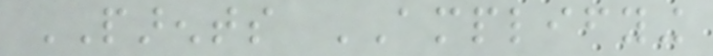PARENTS AMPLIFYING
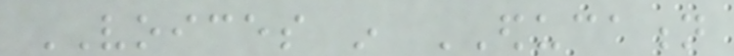VOICES in EDUCATION
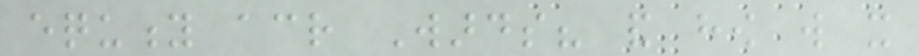equity across Wards? and how will it
